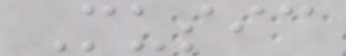Music
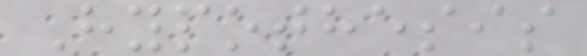Hypothesis
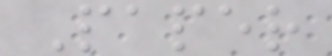Paper
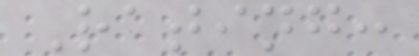Rating:
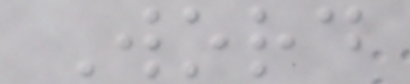Word
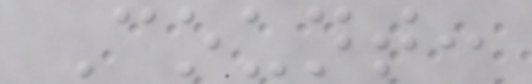Count:
